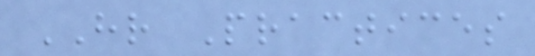HR Practices
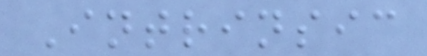Intrinsic
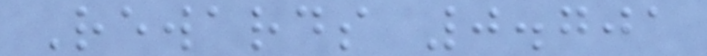Rewards 0.701
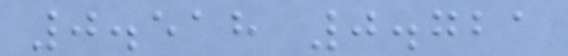0.518 0.721
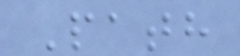Path
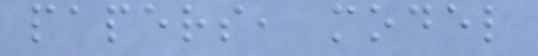papers, model
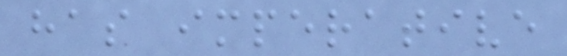has imperative
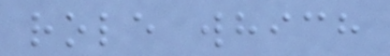role which
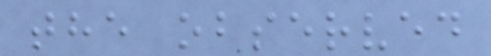the observed
